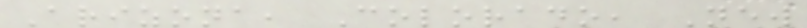Arizona, Colorado, New
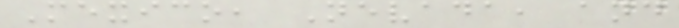Mexico, Nevada, and
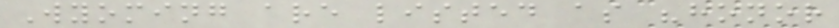Wyoming are listed as "honor
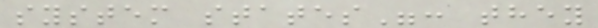system states": they
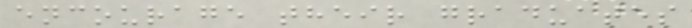encourage their graduates
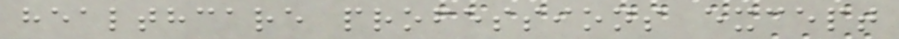healthcare professions except
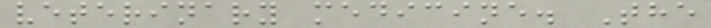veterinary medicine. The
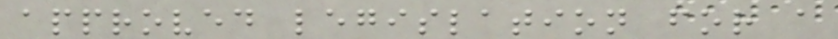approved legislation for a
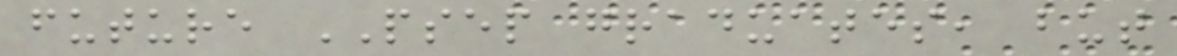future PSEP graduates, but
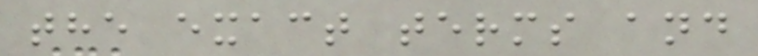the exact terms and
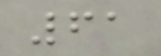61
